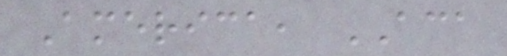America, ACA
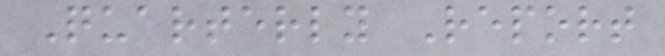Quarterly Report
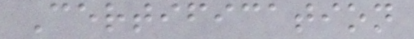Certification
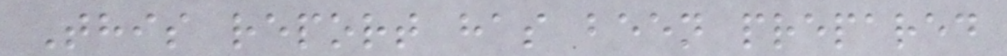This report has been prepared
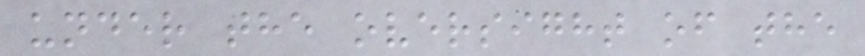under the oversight of the
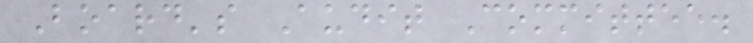Board's Audit Committee.
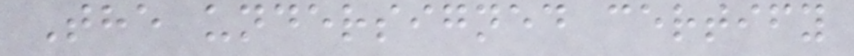The undersigned certify
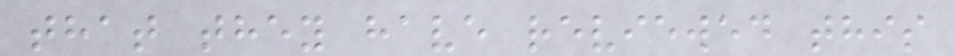that they have reviewed this
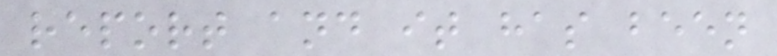report and it has been
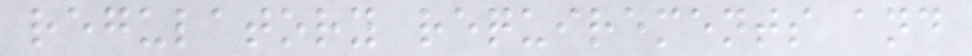regulatory requirements and
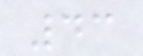43
